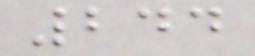244
